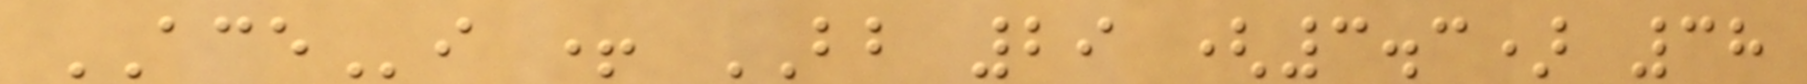ACEi + BB 29 (3.3) 38
